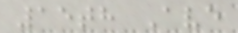15th Ave
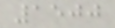1500
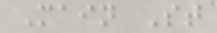Main St
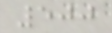500
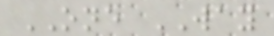ONE WAY
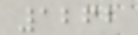1262
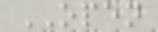OPEN
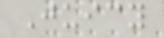Juicy
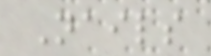Nails
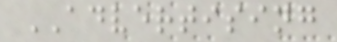ADVERTISING
